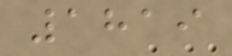1819
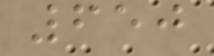650
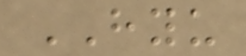HYU
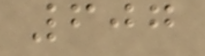607
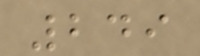249
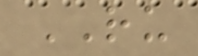RU
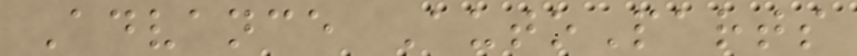Advance AutoParts
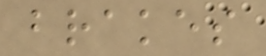brakes
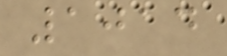1014
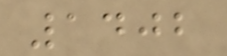1402
